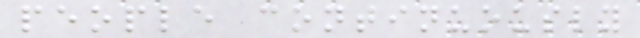people continuously
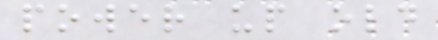power up old
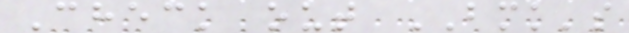Check out BMK's
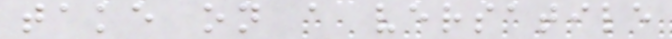take on a versatile
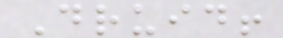Druid!
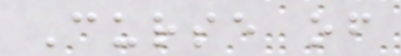Curse of
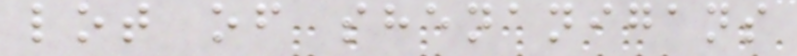lot of shenanigans
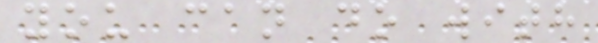you can do with
